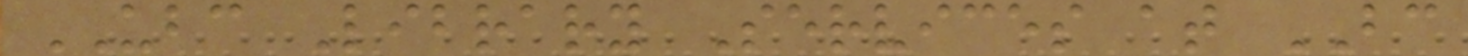UBC Library Services at BC
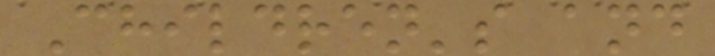Children's and
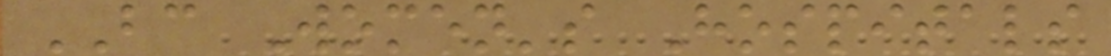BC Women's Hospitals
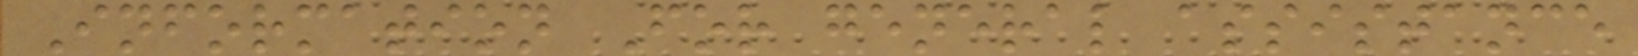Information For general assistance
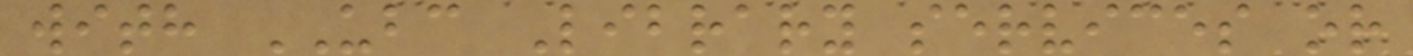with UBC Library services or
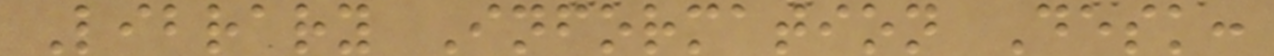Library Information Desk:
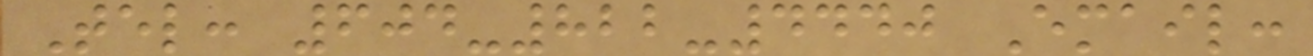Tel: 604-822-4440 Email:
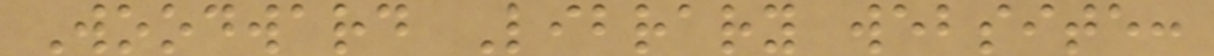Woodward Library website:
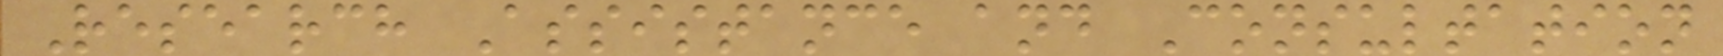Research Assistance and Consultation
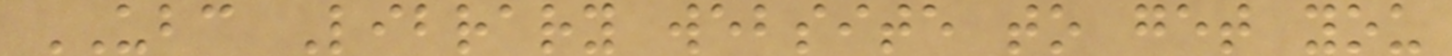UBC Library website to get you
